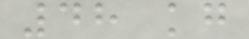48 kg
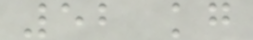52 kg
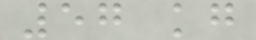57 kg
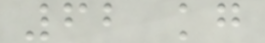62 kg
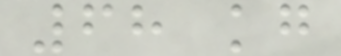68 kg
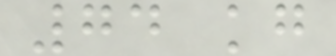74 kg
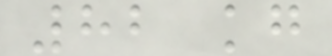82 kg
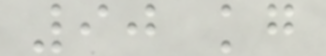90 kg
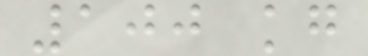100 kg
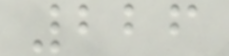226
